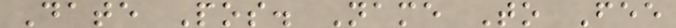Date Pos. Name To Fee
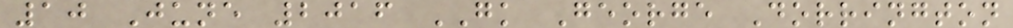10 June 2016 GK George Dorrington
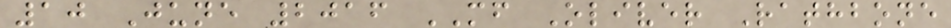10 June 2016 MF Oliver Rathbone
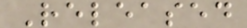Released
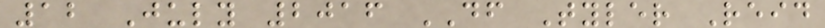12 July 2016 DF Tyler Reid
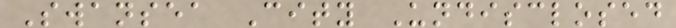Swansea City Undisclosed
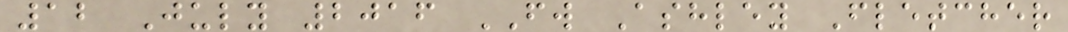12 July 2016 FW Ashley Fletcher
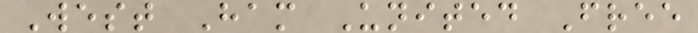West Ham United Free
